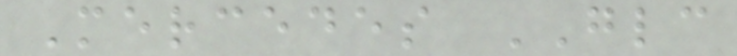Mercedes GLC
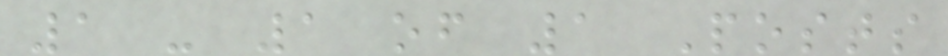1 - 1 of 1 Posts
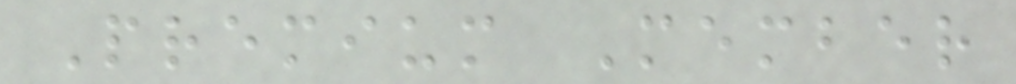Premium Member
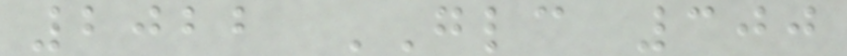2022 GLC 300
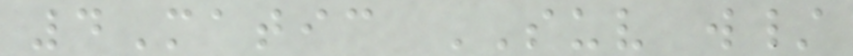4Matic SUV w/
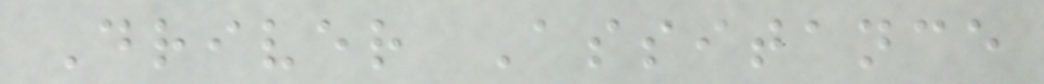Driver Assitance
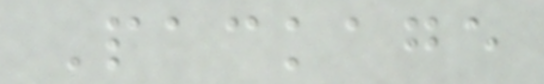Package
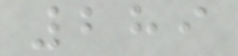289
